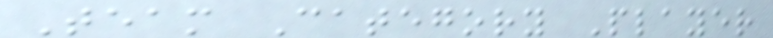Team Category Player
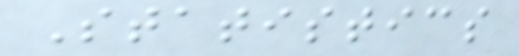Statistics
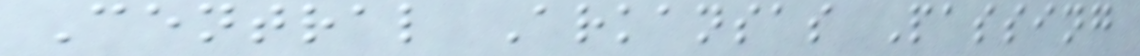Central Arkansas Passing
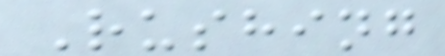Rushing
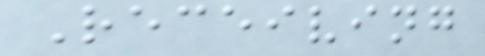Receiving
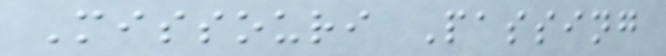Missouri Passing
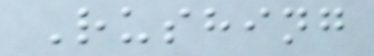Rushing
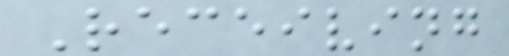Receiving
